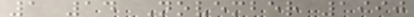1 14 November 1990
